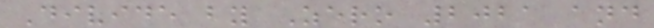Divide by Zero 2021 and
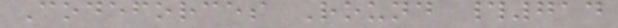Codeforces Round #714
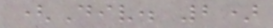(Div. 2)
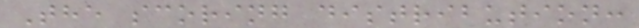The scoring distribution:
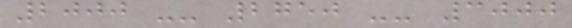2000 -- 2750 -- 3000
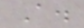A.
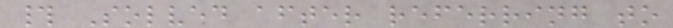# Solved after referring to
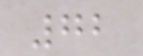72
